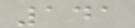141
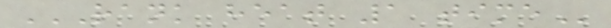RANK HEAT 1 TIME
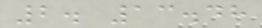2. 13.48
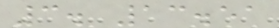3. 13.51
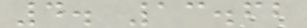4. 13.62
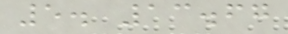5. 13.67
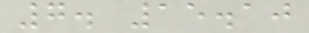7. 15.10
